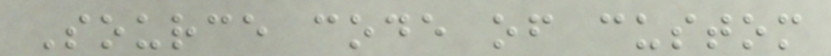Source code of custom
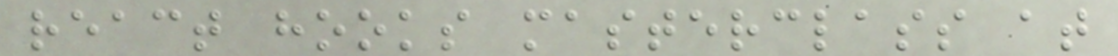react hooks masterclass at
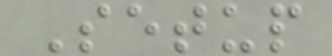Setup
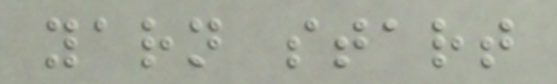yarn start
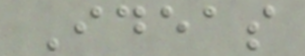Ideas
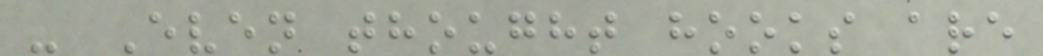- Even thought hooks are
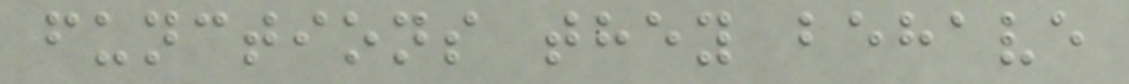functions they behave
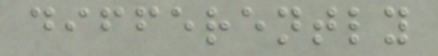differently
